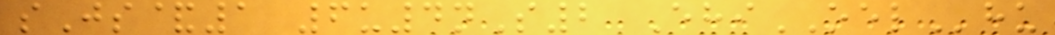sJs&1 6u4nS2 EhiOELhu
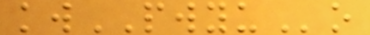kwPWYUo
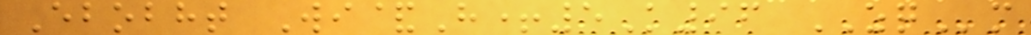Ebobht Wi&H+5K96 ZQm
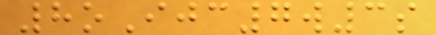8oIjc7w3s
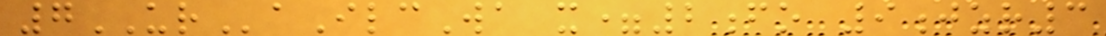7URaIlcWa x=2fo 9jzr3
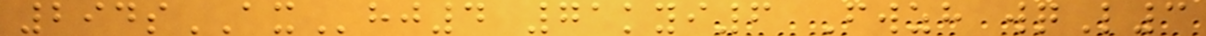294sAXhj4 71kyi6 Fwzh wqL3
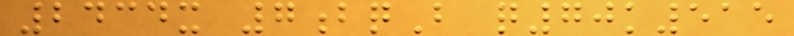2434x 7bqB q70k515
